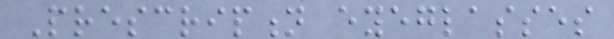Prescription eyeglasses
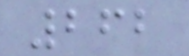262
